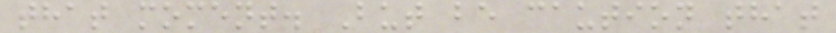that moment. But be caution that
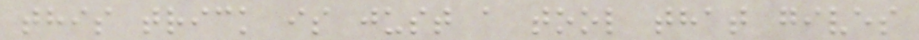this trick is just a tool that gives
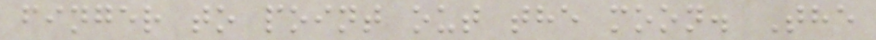finger to point out the moon. The
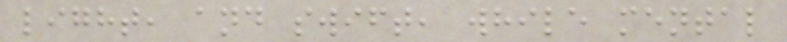light, and swift, while mental
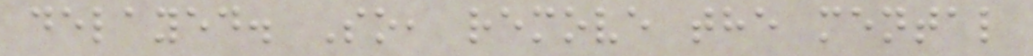delayed. So, remove the mental
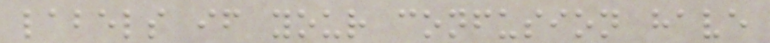labels if your confusion have
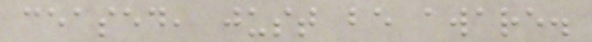ceased, just be aware.
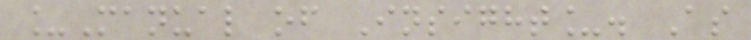_Manual of Insight_. As
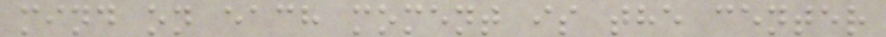mind on each moment is the center
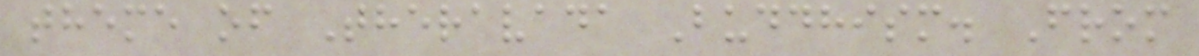theme of Theravada Buddhism. From
